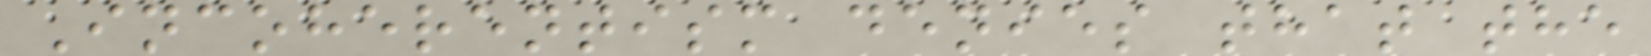Incoherentism denies that the
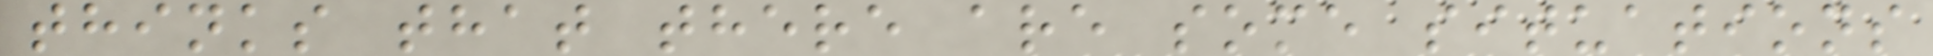thinks that there are some situations
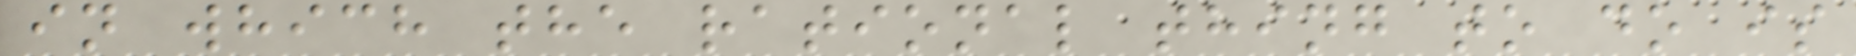in which the rational thing to do is
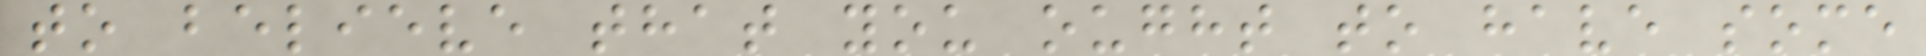to believe that you ought to have some
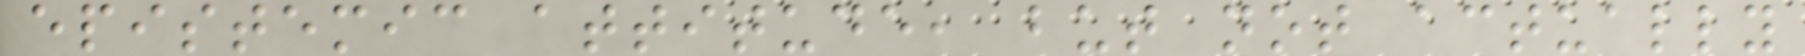epistemic attitude, but not actually
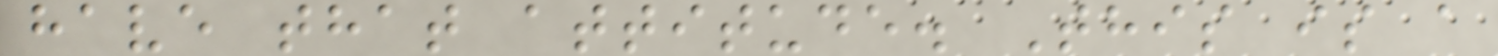have that attitude. This is a
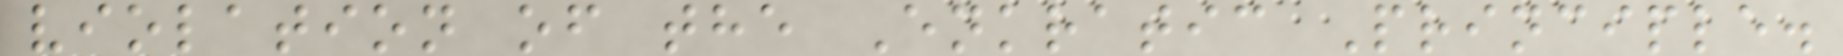violation of the Enkratic Principle.
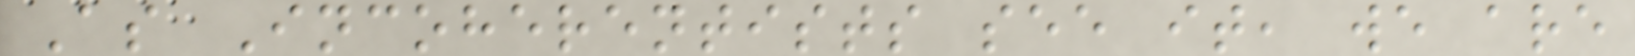As Incoherentists see it, we are
